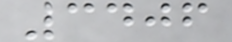3406
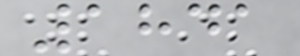1841
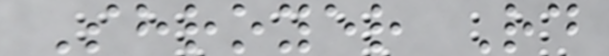Shroyer Rd
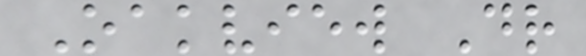Oakview Dr
